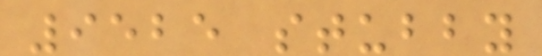9525 stubby
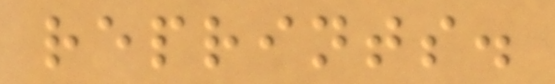reprints.
